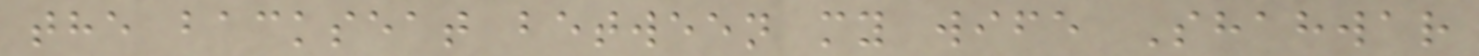the backseat between my wife Shahwar
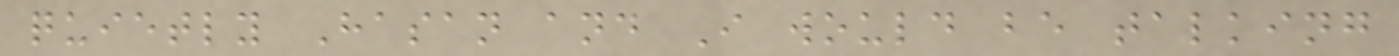quietly Hasan and I would be talking
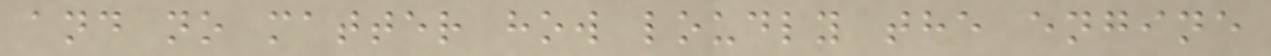and no matter how loudly the engine
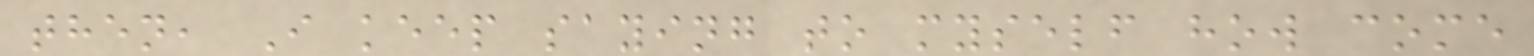then, I keep saying to myself how come
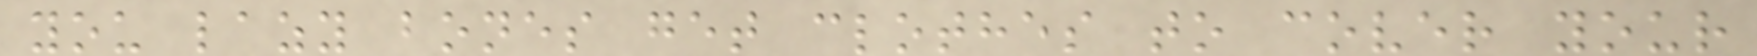you lazy bones get clothes to cover your
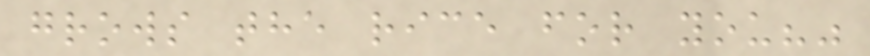grows the rice for you?"
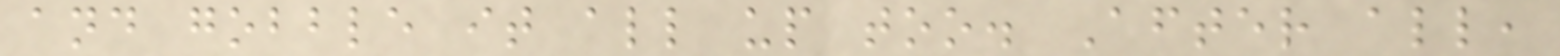and gobble it all up too. After all,
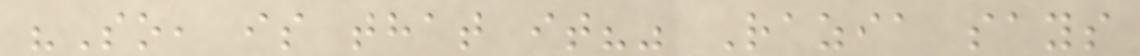"So, is that it?" Razia says
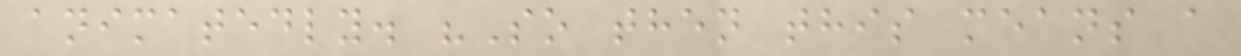animatedly. "So then this means a
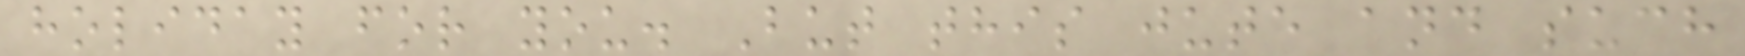holiday for you. But this jute and such
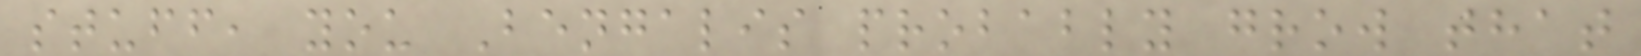stuff, you Bengalis probably grow that
